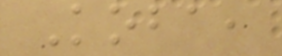Koba,
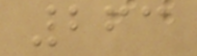263
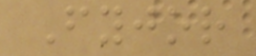Fyjor
